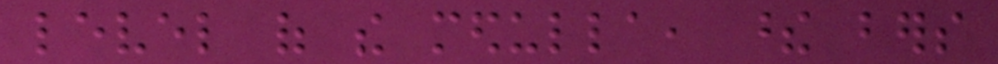level of the medulla, these bers
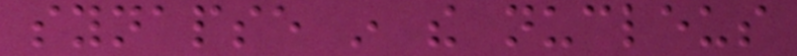synapse in the nucleus
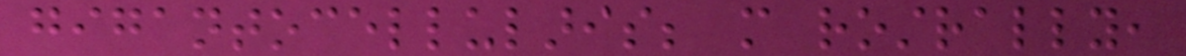gigantocellularis; more rostrally,
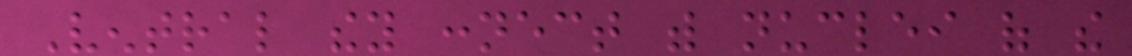Ventral they connect with nuclei of the
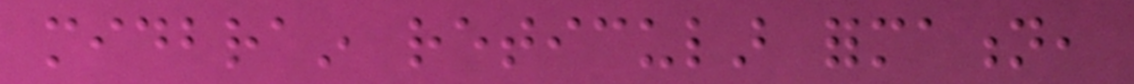midbrain reticular formation,
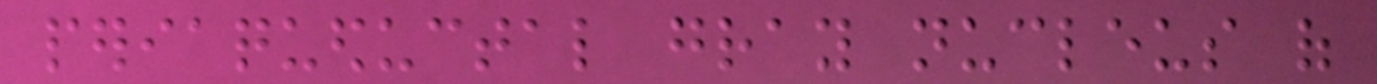periaqueductal gray nucleus of
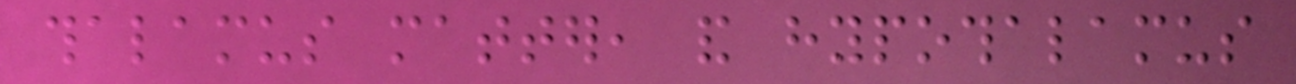thalamus matter, and hypothalamus
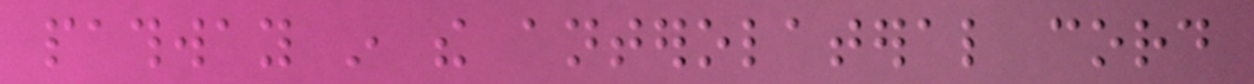pathway in the anterolateral cord
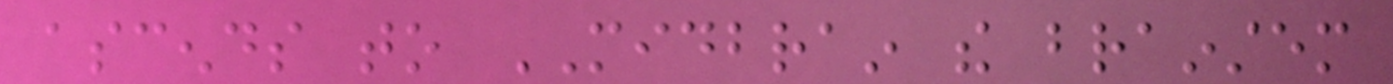ascends to MIDBRAIN the brainstem
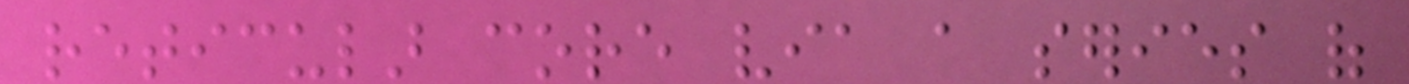reticular core via a series of
